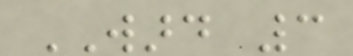WARD 3
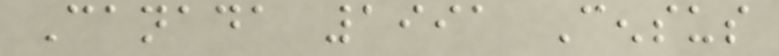Canada 1991 Census
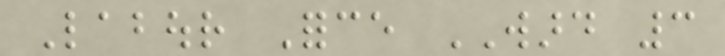Labour Force WARD 3
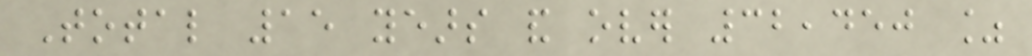Total 15 years and over 32,450 %
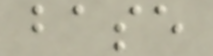base
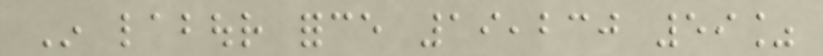In labour force 19,230 59%
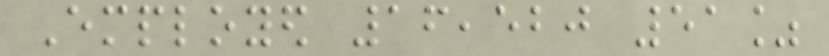Employed 16,520 51%
